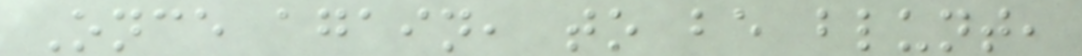Once again, to be blunt,
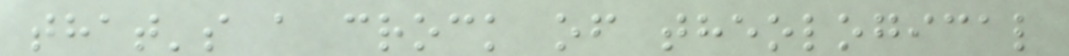that's a crock of theological
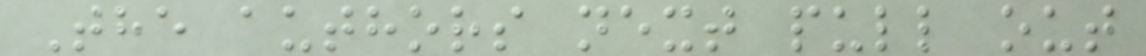The authors next pull out
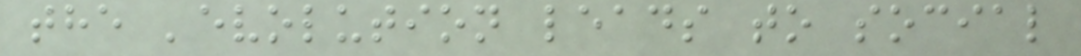the 'evolution leads to social
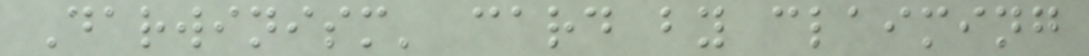Darwinism' card by claiming
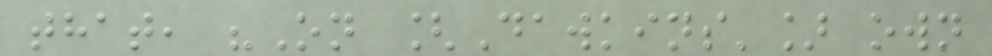that, "On [Dawkins'] own
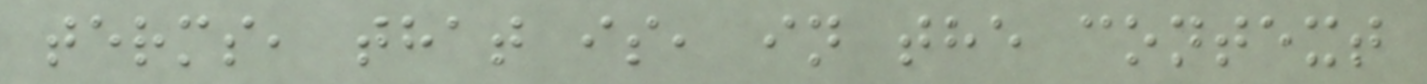terms, that is, in the context
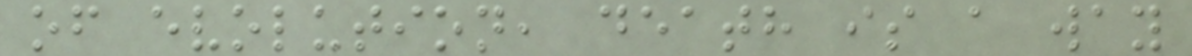of evolution, death is a way
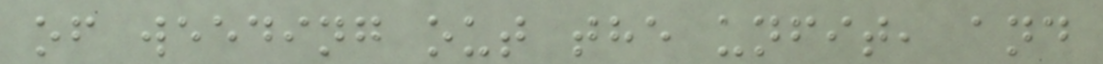of weeding out the unfit, and
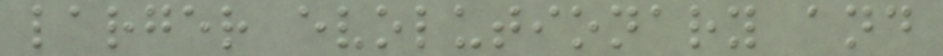larger evolutionary and
